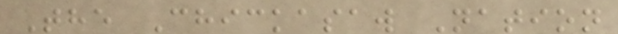The Chickasaw Nation
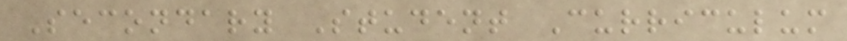Secondary Student Curriculum
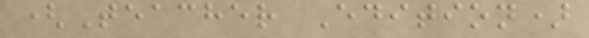(Teacher Edition)
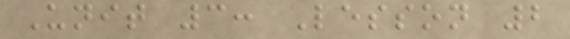Unit 3: Lesson 2
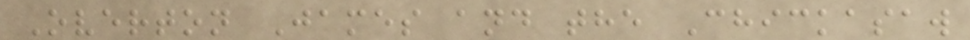Overton James and the Chickasaw
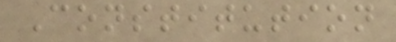Constitution
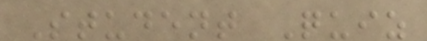Student Quiz
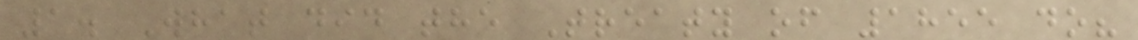1. What did the Treaty of 1855 do?
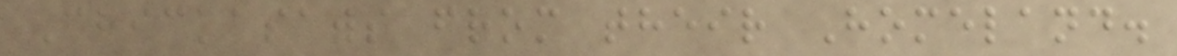Chickasaws from their Homeland.
